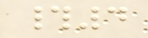#4
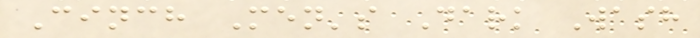Cinch Men's Dark Wash
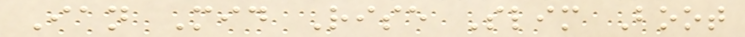Ian Mid Rise Slim Boot
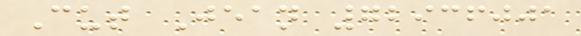Cut Jean 72936001
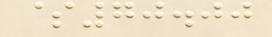$70.00
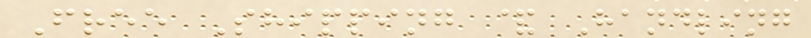Free Shipping & Handling
